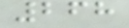268
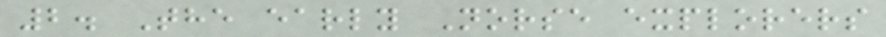2. The early Norse explorers
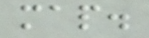map.
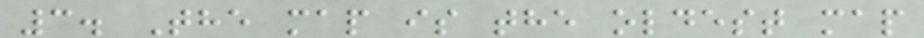3. The map is the oldest map
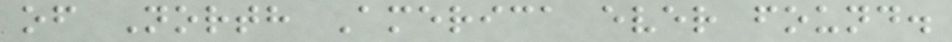of North America ever found.
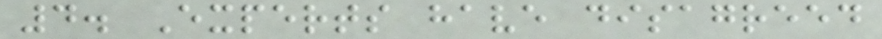4. Experts have disagreed
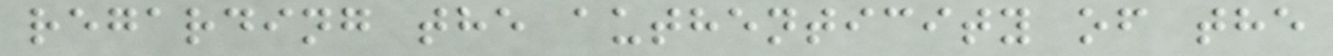regarding the authenticity of the
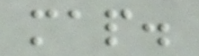map.
